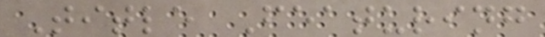Title Featuring
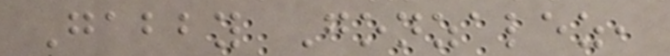Gabby Gonzalez,
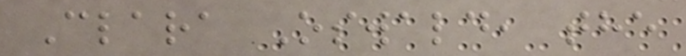Clara Oswald, the
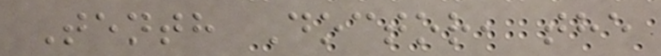Tenth Doctor, the
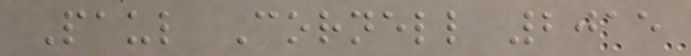Paul Cornell 2015
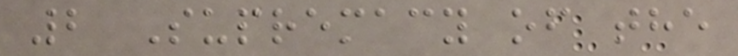2 Supremacy of the
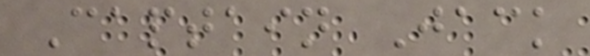Captain Jack
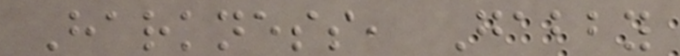Harkness, Gabby
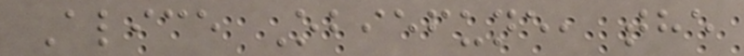Alice Obiefune, the
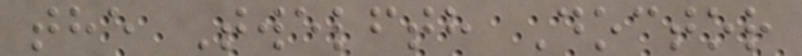the Twelfth Doctor
